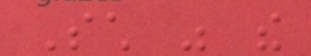Such was the
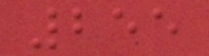255
